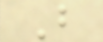B
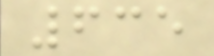635
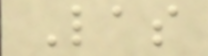Las
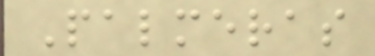Palmeras
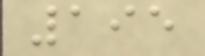195
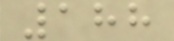188
